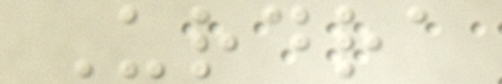Urdra
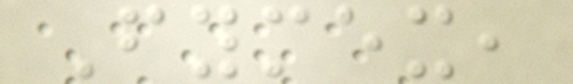Fymex,
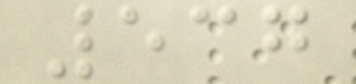537
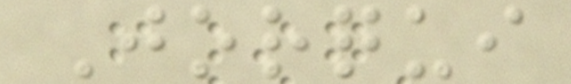Jorqui
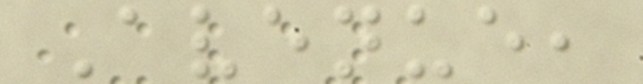Avenue,
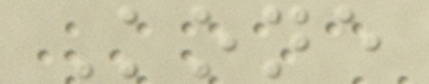Kone
